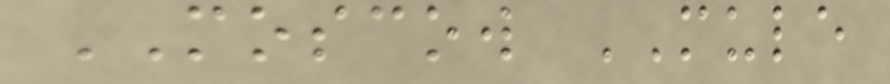MOSCOW MULE
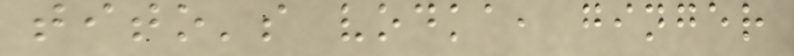tito's vodka, ginger
